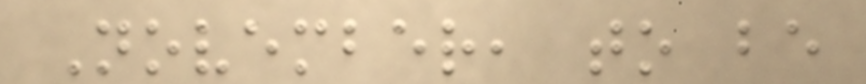November, to be
